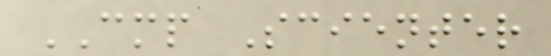CMP Scienter
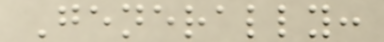Generally:
